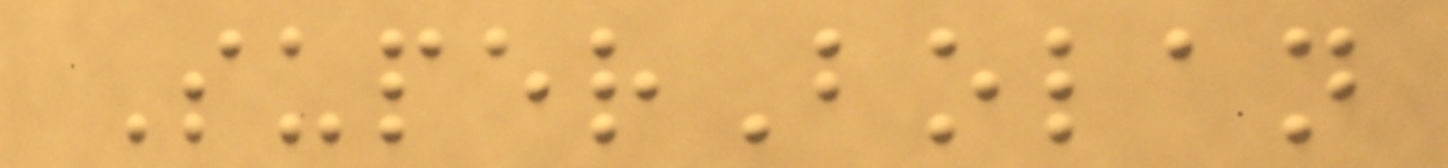SuperBolan
